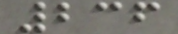236
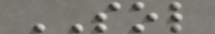SOL
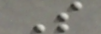S
